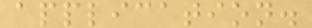application.
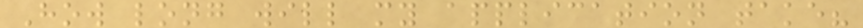How long will my application take?
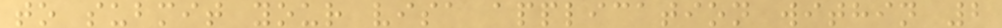to submit your visa application within 2
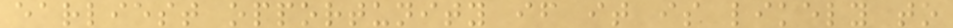earliest opportunity if it is likely to
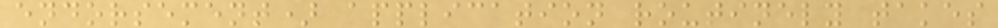endorsement) application routinely takes
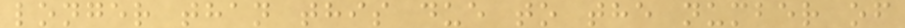longer than this due to the number of
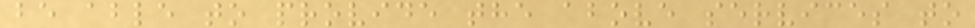be able to provide the above services to
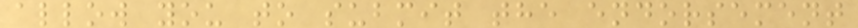allow you to submit the endorsement
